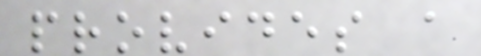provides a
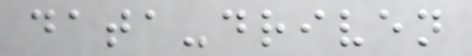data-driven
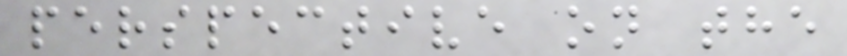perspective on the
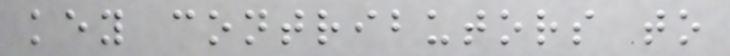key contributors to
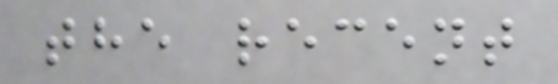the recent
